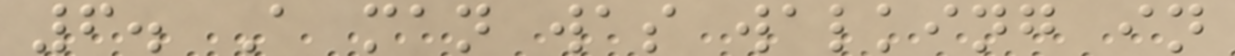6. A man was walking in
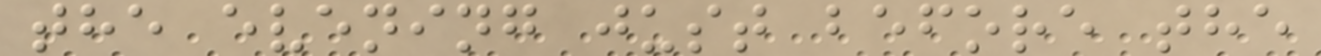the evening just before the
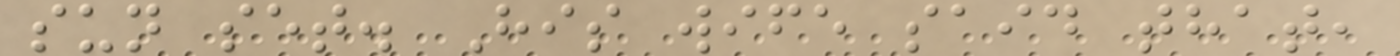sun set. His wife said that,
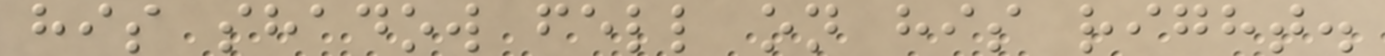his shadow fell on his right.
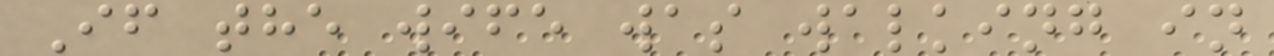If the wife was walking in
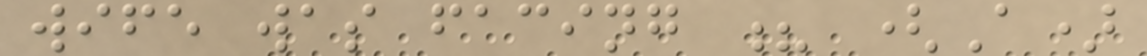wife was facing ? (A)
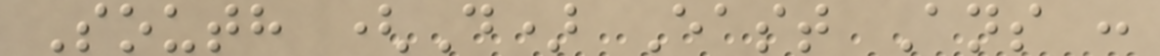South (D) East Ans :
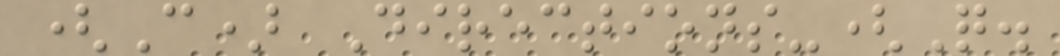(C) Directions-(Q.
